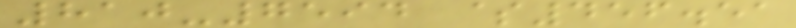810-7594 $456.51
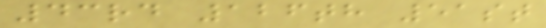43rd 126th 51st
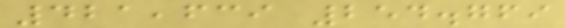421,639 254.769
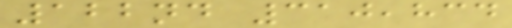122nd 310,834
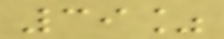39%
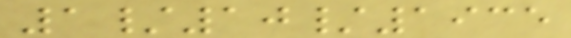1/10/1935
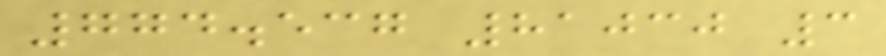774.537 81030 3
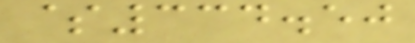$334.50
